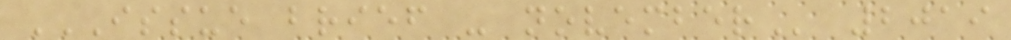ISSUE BRIEF - NOVEMBER 2019
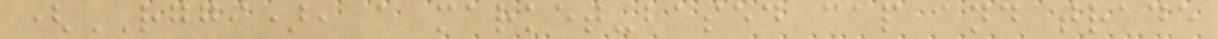(RGGI), a market-based cap and trade
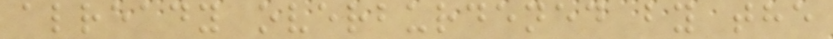already overburdened by the
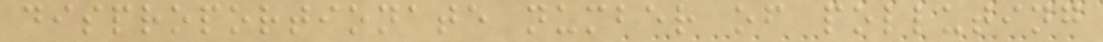disproportionate number of polluting
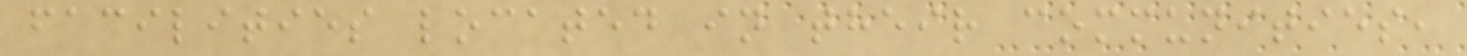facilities located in their communities,
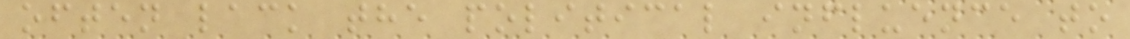often lack the political influence to
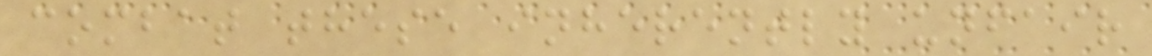combat these inherently unfair
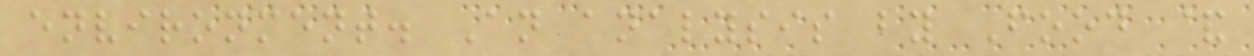environment. An analysis by Food &
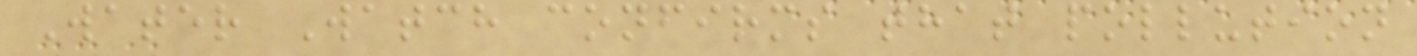Water Watch confirms that pollution
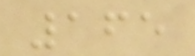165
